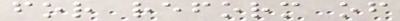for reform of
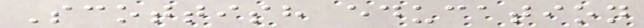Scottish education
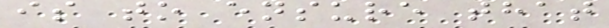is to ensure that
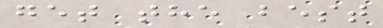get the best
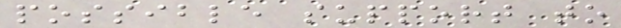possible support to
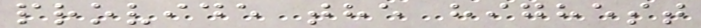provide the highest
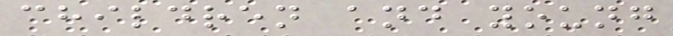children and young
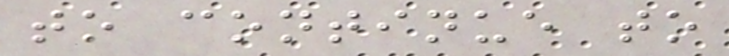to continue to
